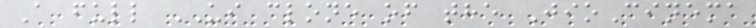A full UI clone of the JioCinema
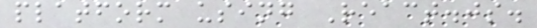platform using React.js.
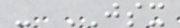- JSX
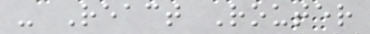- React Router
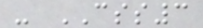- CSS3
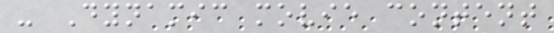- Dynamic movie content
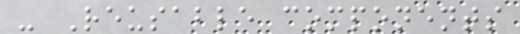- Reusable components
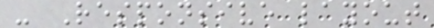- Responsive layout
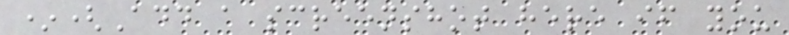*(Add a screenshot here if you
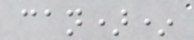can)*
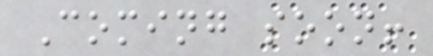Coming soon!
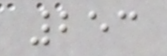253
